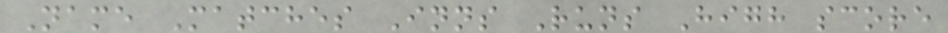Name Matches Inns Runs High score
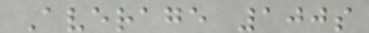Average 100s
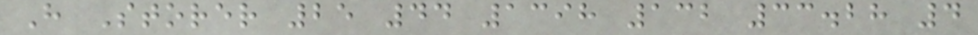H Storer 25 44 1398 132 33.28 4
